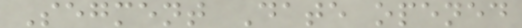Segment Date opened
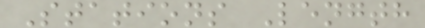Stations Length
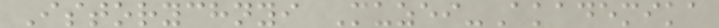Istorychnyi Muzei-Akademika
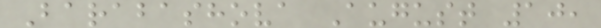Barabashova August 10,
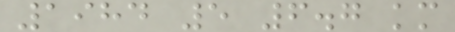1984 5 6.7 km
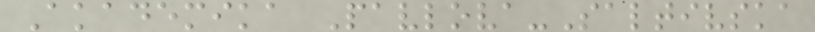Akademika Pavlova-Saltivska
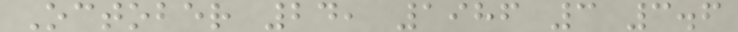October 24, 1986 3 3.6
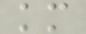km
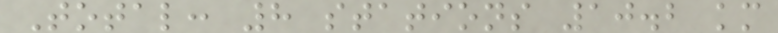Total: 8 stations 10.2 km
